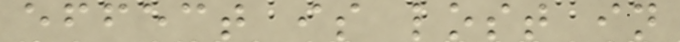effect is lost in
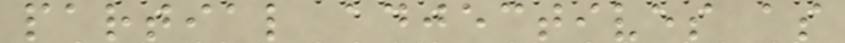partial adjectives as
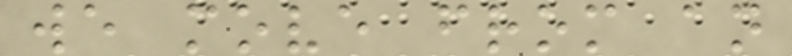we move from an
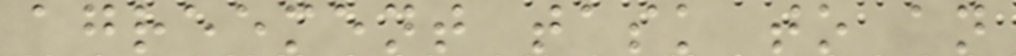agreement task to an
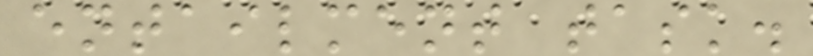entailment task.
